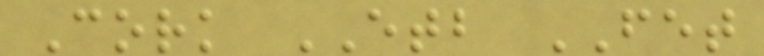Cork ETB FET
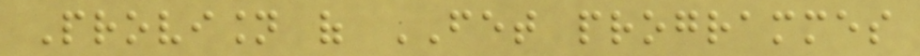Provision of FET programmes
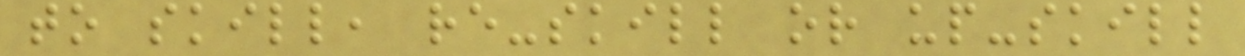to skill, re-skill or up-skill
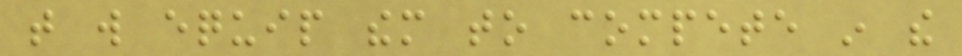that will equip them to compete in the
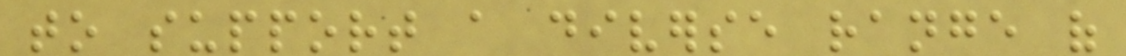to support a diverse range of
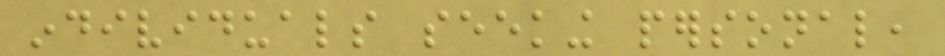individuals seeking personal,
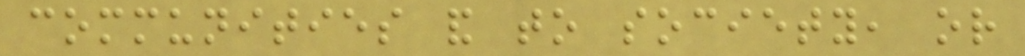communities and to society, or
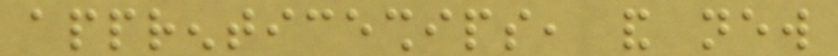apprenticeships, and new
